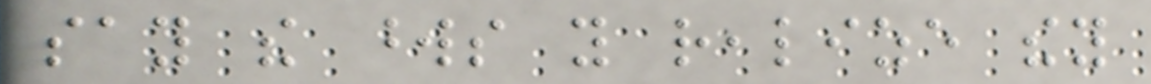say the words you realize they
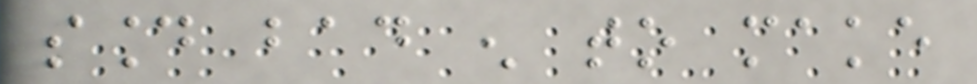sound bad enough to make
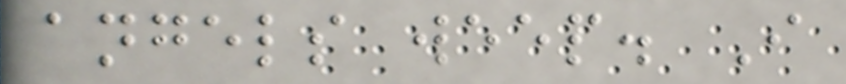angels weep. I
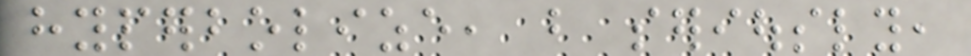hyperbolize, but seriously,
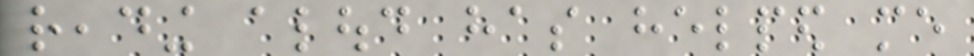reading aloud has helped me
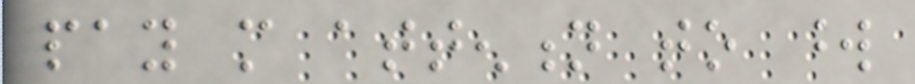pay more attention to word
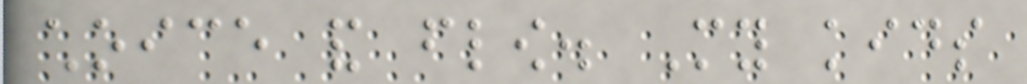choice and flow. My kids
